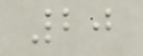20
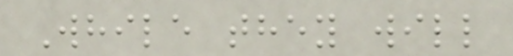While they will
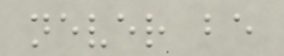never be
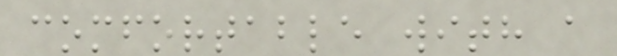comfortable with a
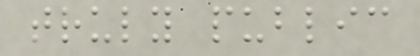truly public
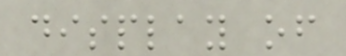display of
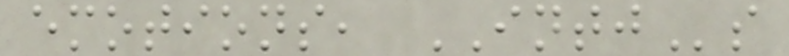emotions, INTJs
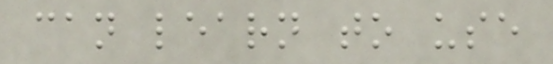can learn to use
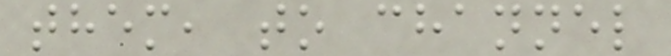them, to channel
